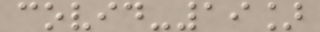covid-19]
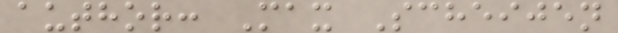author: Max Scheijen
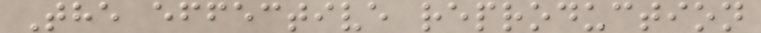The effective reproduction
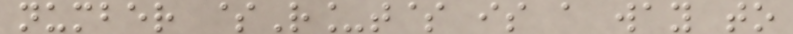number $R_t$ is a way to
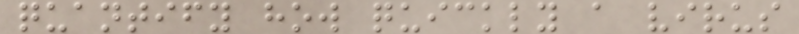quantify how quickly a virus
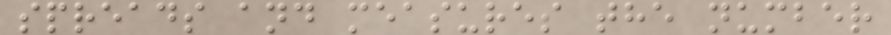spreads and measures the number
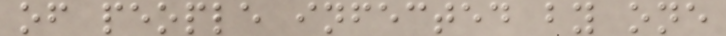of people infected by one
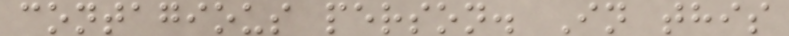contagious person. In this
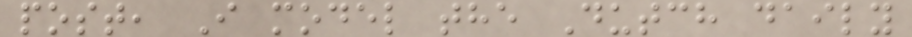post, I model the Dutch daily
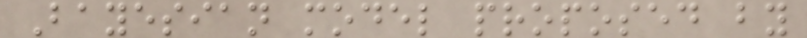Bayesian model proposed by
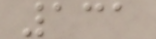131
